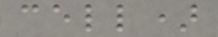cell)
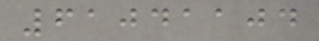61041104
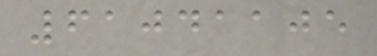61041105
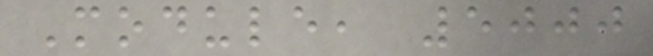Module, 5000
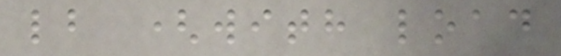lb (with load
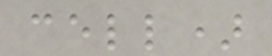cell)
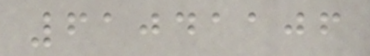61041106
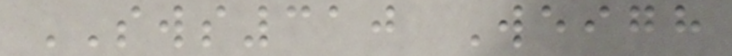SWS310 Weigh
